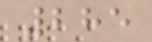285
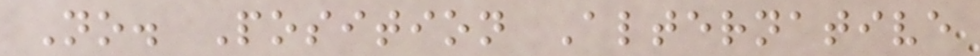No. Position Alternative
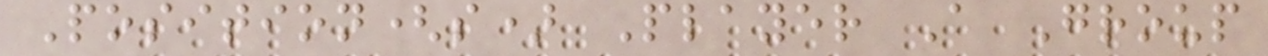Position(s) Player A Group
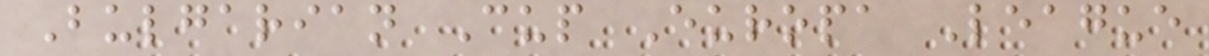Bulgarian Cup Europa League
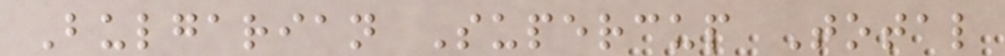Bulgarian Supercup Total
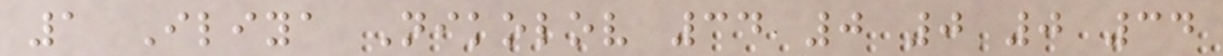1 Iliya Nikolov 34 0 0 0 34
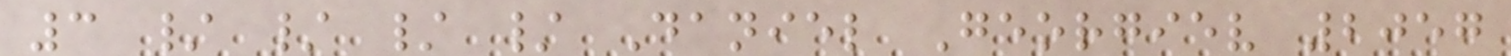3 / / / / Daniel Georgiev 2057
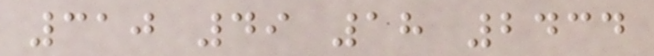310 49 18 2434
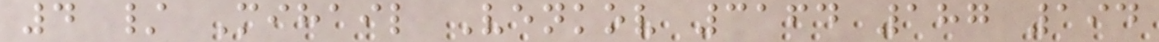4 / Mihail Venkov 3164 187 194
